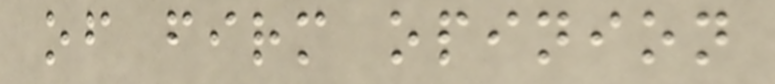of firm opinion
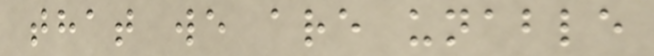that we are unable
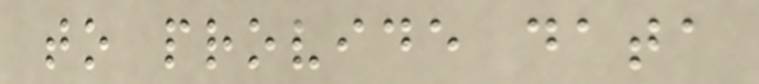to provide data
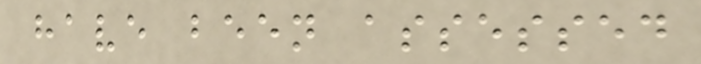have been assessed
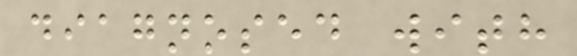diagnosed with
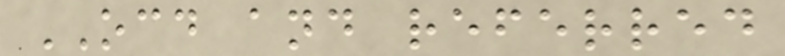OCD and referred
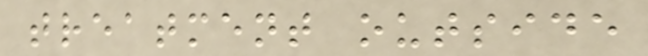treatment outside
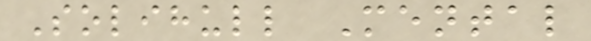Solihull Mental
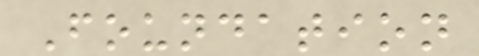Foundation
